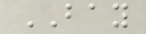BAY
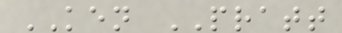KEN PRATT
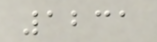1231
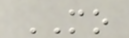MO
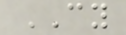CY
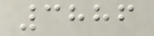3886
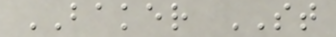BAKER ST
